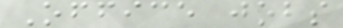Office jobs
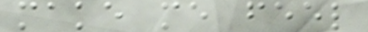make me feel
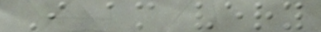I am very
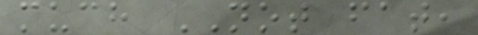much NOT fat,
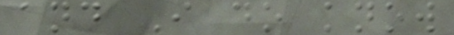and I do know
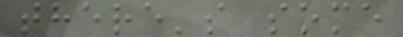there's some
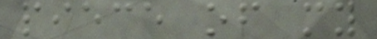piece of my
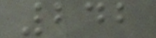242
